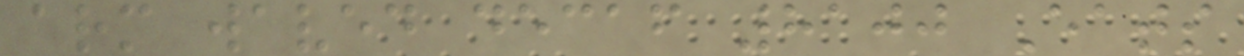arm waved decaf 8100 Eats
